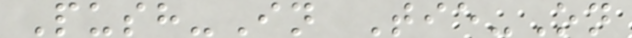Push-In Tie-On
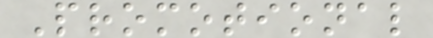Promotional
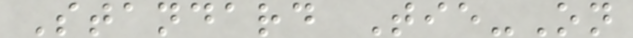Standard Tie-On
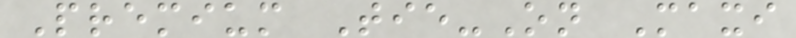Premium Tie-On Maxi
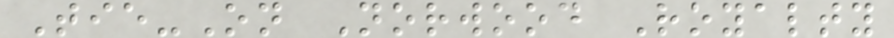Tie-On Norwood Royalty
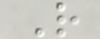R
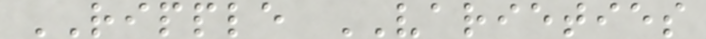RIPPLE VARIETIES
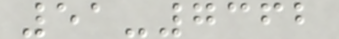51-7362
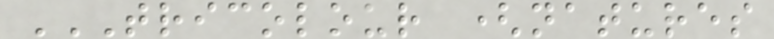TRICOLOUR (NATURES
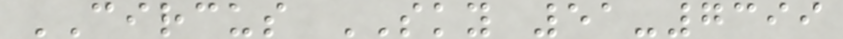CIRCUS SKY 51-7399
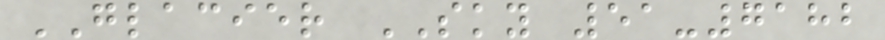GLACIER SKY 51-7182
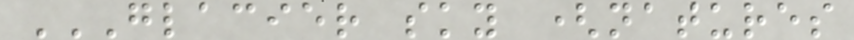GLACIER SKY (NATURES
